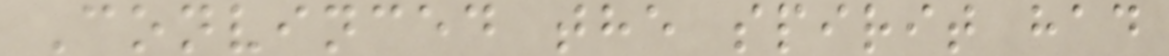Convinced the spirit had
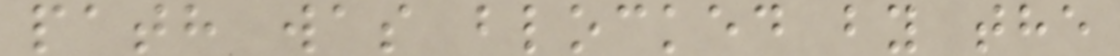path was blocked by the
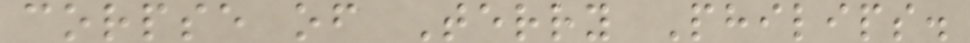corpse of Terry Philips.
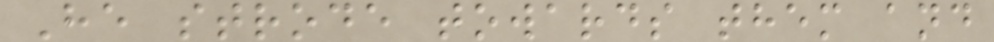He strode towards them and
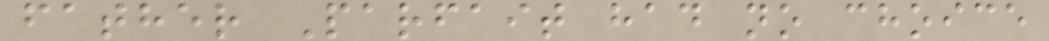father Parfait had no choice
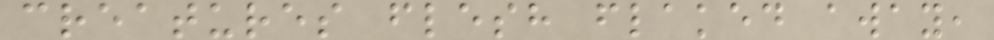creatures flesh flaked away,
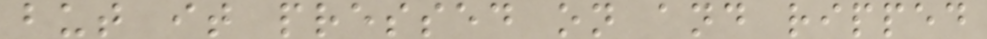but it pressed on and ripped
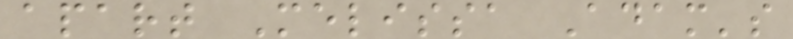apart Melissa Adam's
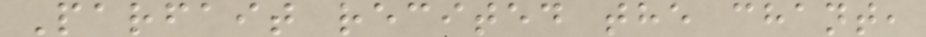Parfait recited the chant,
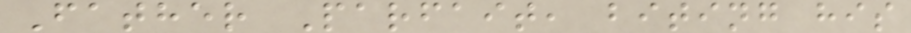Father Parfait, biting his
